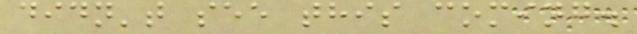didn't see this coming.
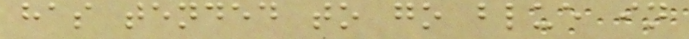has tended to go blue in
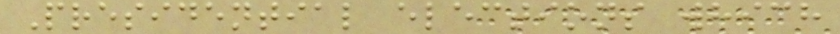Presidential elections which
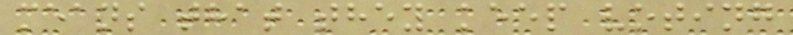means that they keep voting
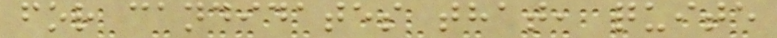for candidates that, quite
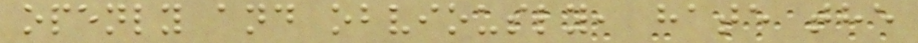openly and obviously, hate the
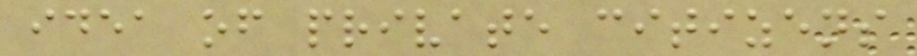idea of private citizens
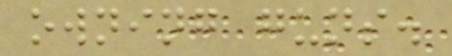owning guns.
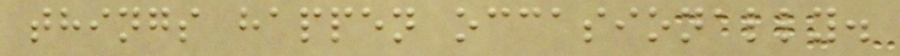things happen occasionally.
